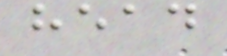head
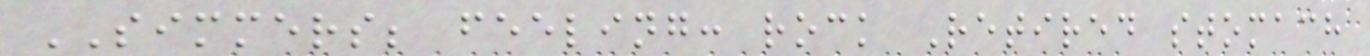SIMMERS; feeling: rock Retired stomach
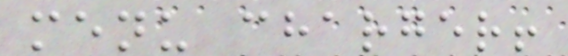menu charger!
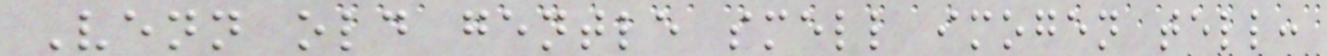Venn old gentle smell imogen tell:
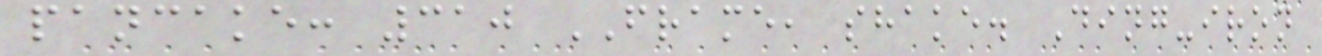pancake: 310 FRAME, shake. Ding-iron
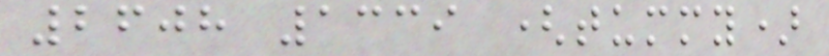2608 1339 (tummy)
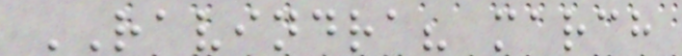RAVINDRA? march
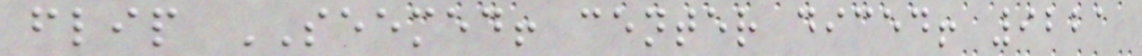flip SEEMED! center diced! 9221
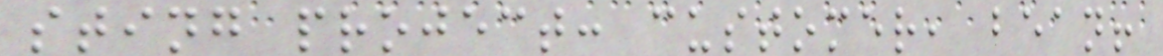sting project: customer, bean!
